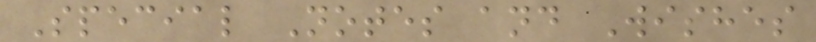Special Notes and Wishes
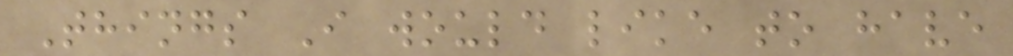Things I would like to have
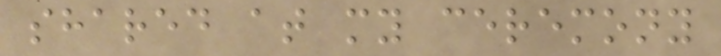shared at my ceremony
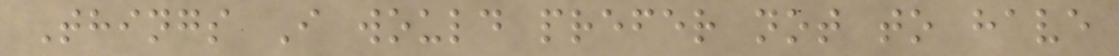Things I would prefer not to have
